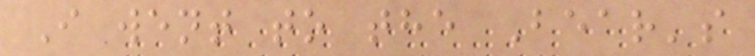I went to the Bear's
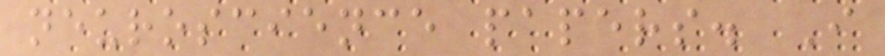neuroscience papers. I
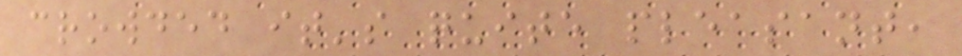crowded it's quite pleasant,
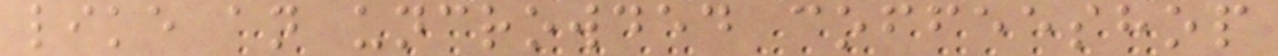like an uncrowded coffeeshop
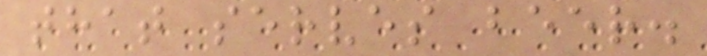that serves beer.
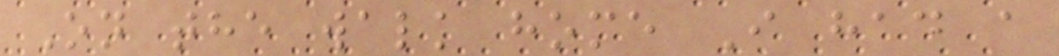On the walk home I had a
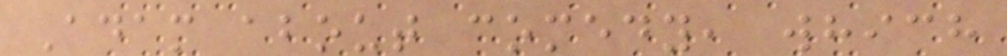Adam about comedy, which
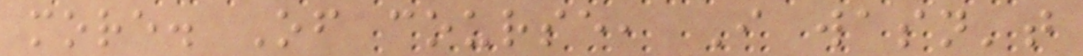more. Of course, I wasn't
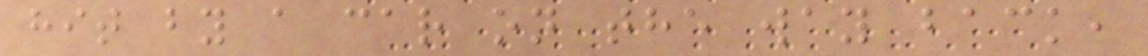hit by a car on the way back,
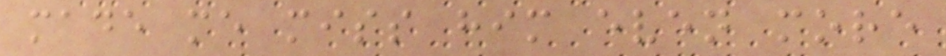made me miss him even more
